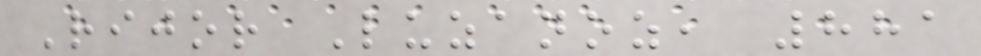Rijor Luzanoz, 881
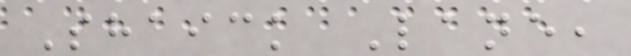Shaick Lane,
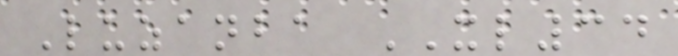Luzanba XL34
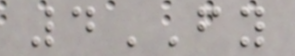4FY
